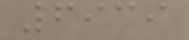6939
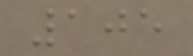105
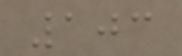103
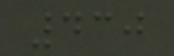430
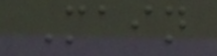Main
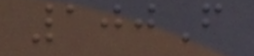100F
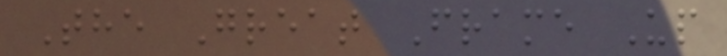The Great Frame Up
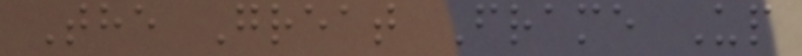The Great Frame Up
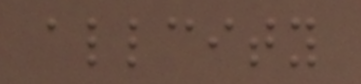allcity
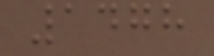1478
